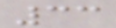33
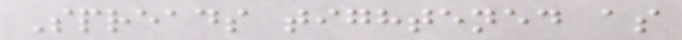Spreads tightened as
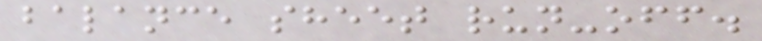balance sheet run-off.
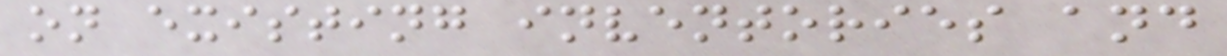on existing inventories and
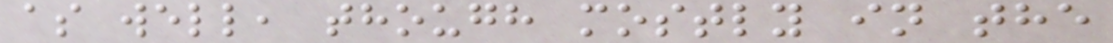as well, though mostly in the
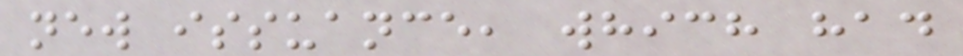new issuance, which had
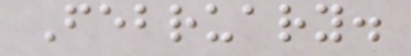February.
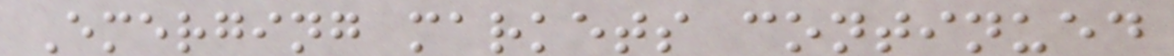Emerging markets continued
